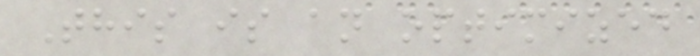This is an optimized
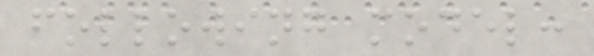following model:
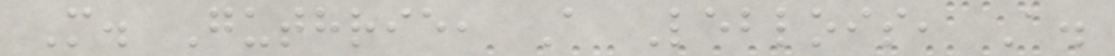M. Guthrie, A Leblois, A.
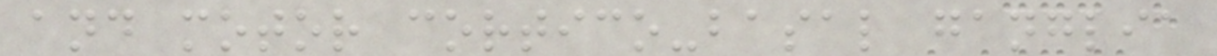and motor cortico-basal ganglia
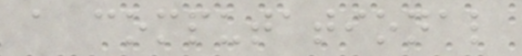a computational
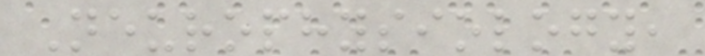Neurophysiology,
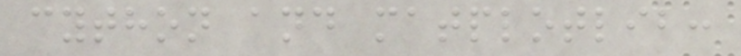cython and matplotlib:
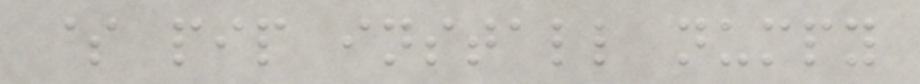$ pip install numpy
